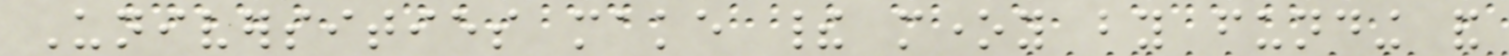Universities make their money by funding and
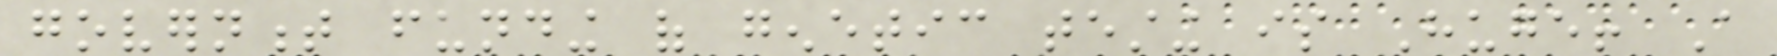government funding of genetic testing is Huge! A
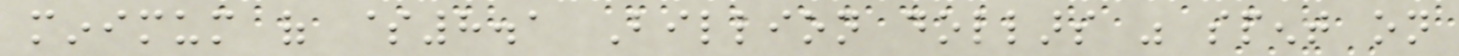minimum of $8.1 Billion dollars was spent on
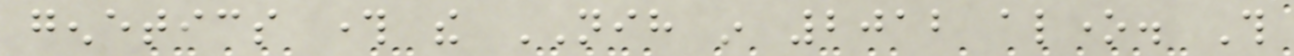genetics through the NIH in 2012 alone. This
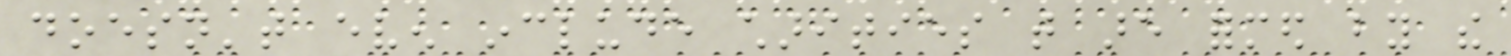doesn't even include charities that are formed by the
